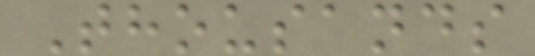Thousands
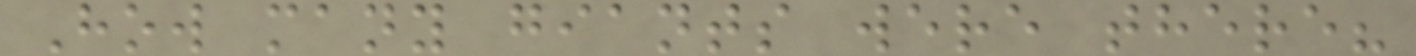How many giants were there?
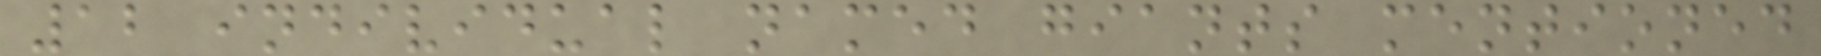12 individual named giants mentioned
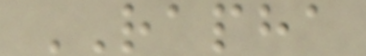RAPHA
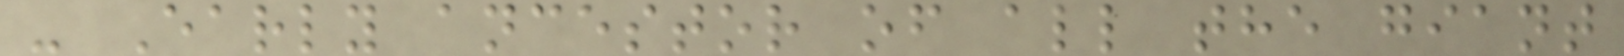- Early ancestor of all the giant
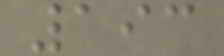193
